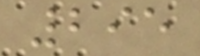295
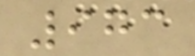973
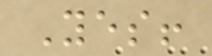Yes!
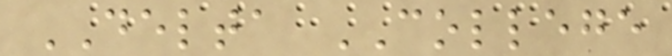DELTA COLLEGE
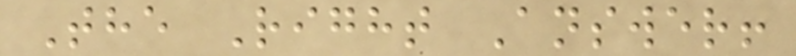The Right Answer!
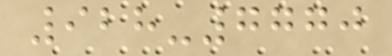928-7770
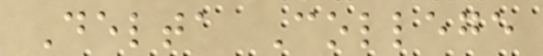Delta College
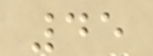45
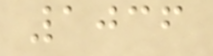1036
